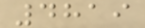4819
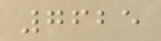7625
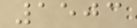1503
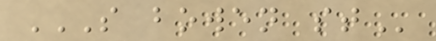S BOWEN ST
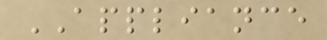APPLIANCE
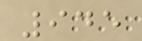945
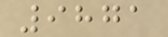9871
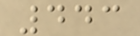443
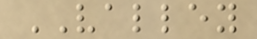VALLEY
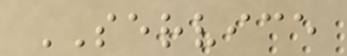SERVICE
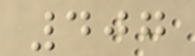407
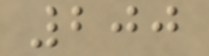200
